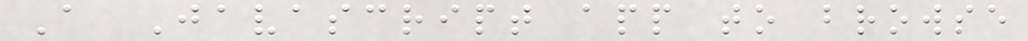A Javascript app to browse
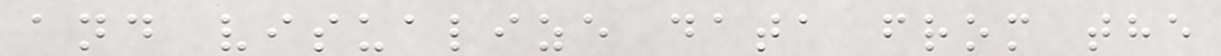and visualize data from the
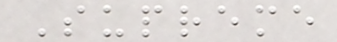Supreme
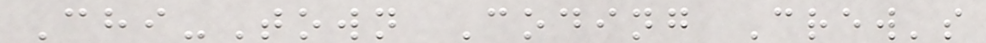Chi-Town Coding Crew's
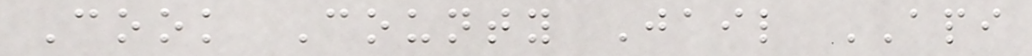Cook County Jail API
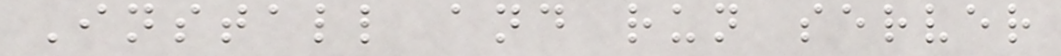Install and run server
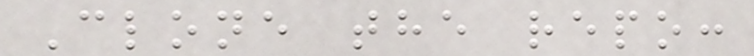Clone the repo:
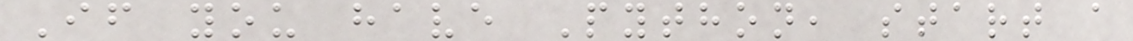If you have Python, start a
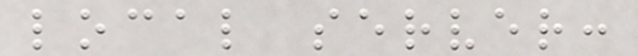local server:
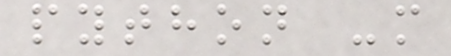python -m
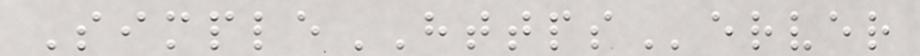SimpleHTTPServer
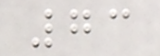73
